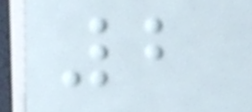2
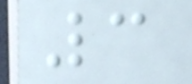3
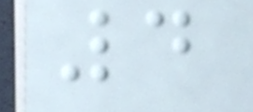4
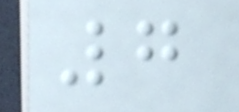7
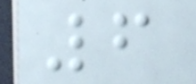6
